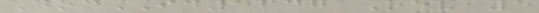DocID1637 Rev 5
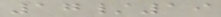17/19
